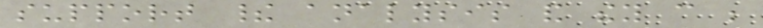support their analysis and they can be
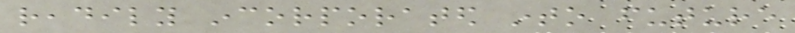readily incorporated into future
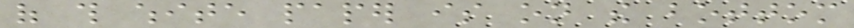of this white paper is on the bottom
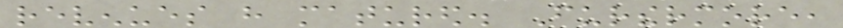revenues have matured. Furthermore,
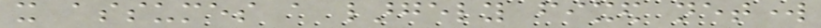it assumes a largely fixed network
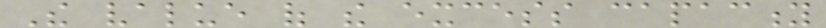The value of the excess capacity
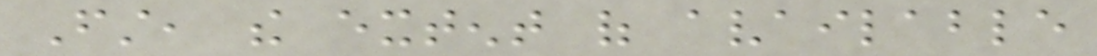First, the extent of available
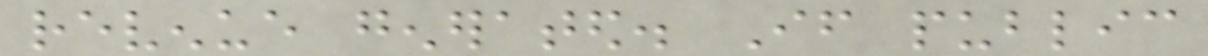revenue generated. If public
